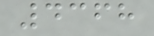4368
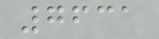7631
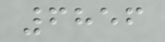6856
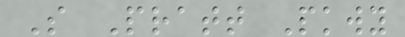S Pratt Pkwy
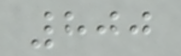800
